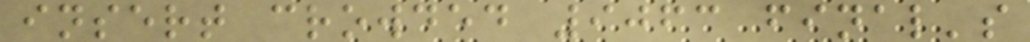insert crowded 9063 final's
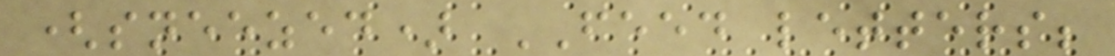(sneezed) FEED letters;
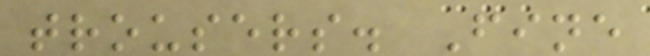trousers. Fine
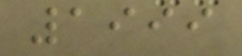1999
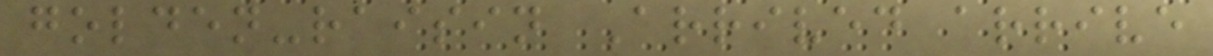golden-raisin Arrived arrive
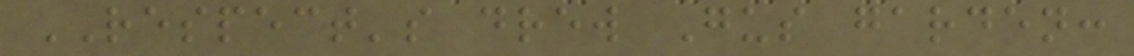RESPECT's drew Gus garden:
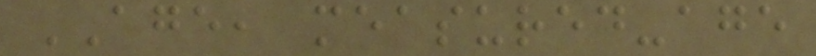AGE, measured-age
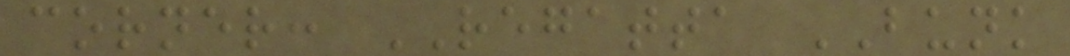corner: REGATTA BUNK
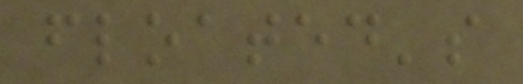floated's
